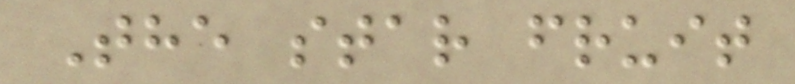The star fruit
